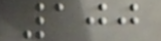100
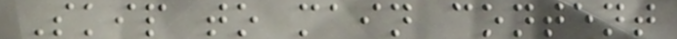Skip to main content
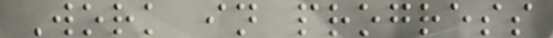Work in progress
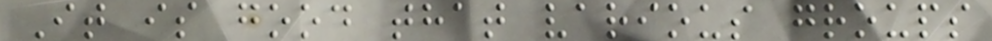It is good that various groups
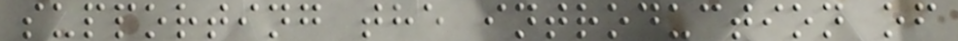supporting the introduction of
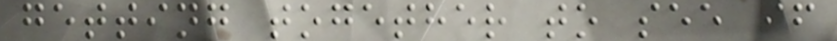getting together to see if
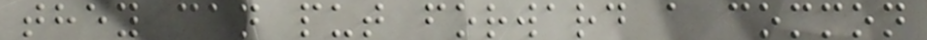they can put forward a common
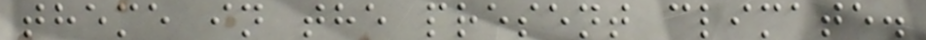theme in the present climate.
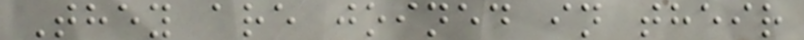They are joined in their
